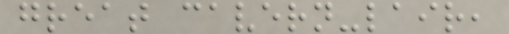great cavern-lair,
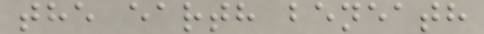the earth beneath
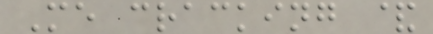Me cracking &
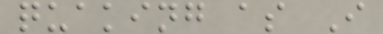quaking as I
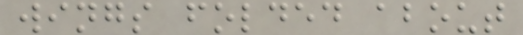wings folded about
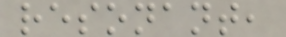resonant,
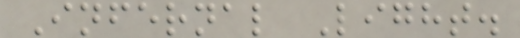Infernal Light.
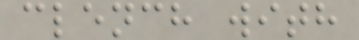clench with
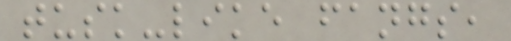tusk-like fangs,
